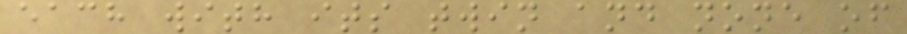each with its twin and none of
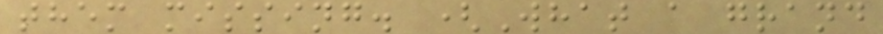them missing. (What a grand
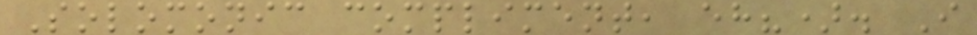Solomonic compliment, eh?). I
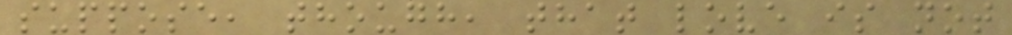suppose, though, that love is not
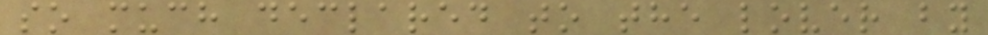so much declared to the lover by
